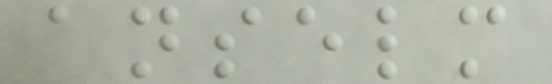anselm
